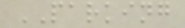PARKING
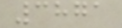3871
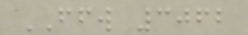FFW 3062
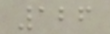126
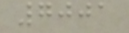7001
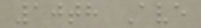10th Ave
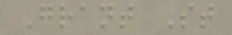Grant St
